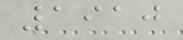1910
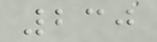230
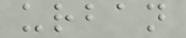urban
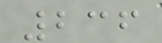236
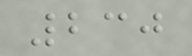230
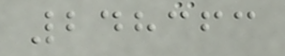248363
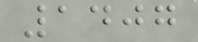1407
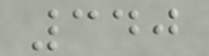340
